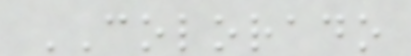COLORADO
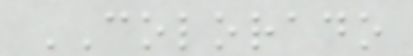COLORADO
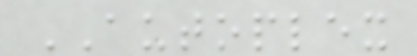AUTOPLEX
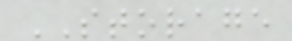STORAGE
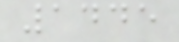1445
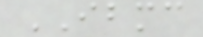IBMC
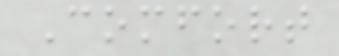Comfort
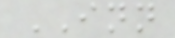INN
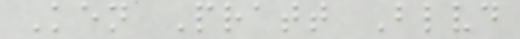Ken Pratt Blvd
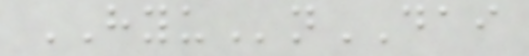HYUnDAI
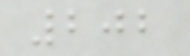202
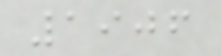1906
